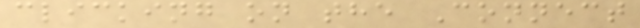clicking on the Connect
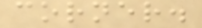corner.
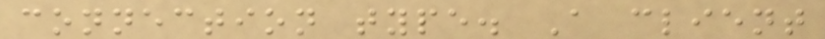connection type. A client
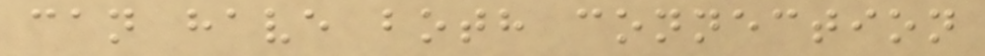can have both connection
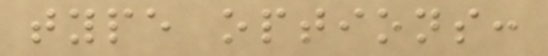type options:
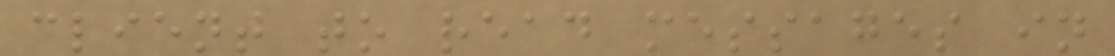client to read messages in
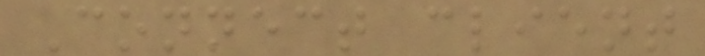Connect client
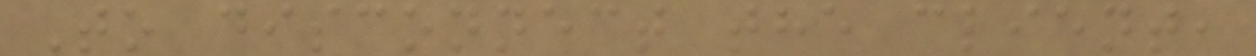To disconnect the client,
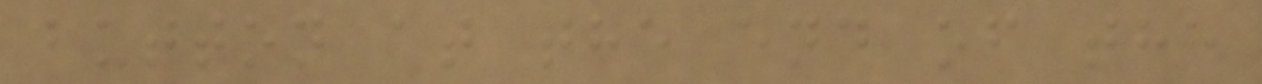button at the end of the
